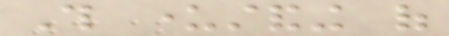This understanding of
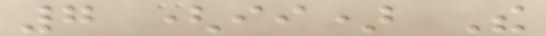7 (ii) The
